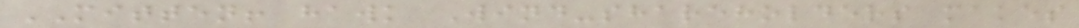MITTEN! hawk Wind-shareholders makes
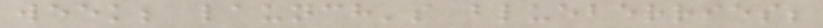week; launch's blueberries;
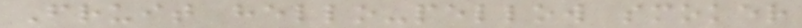Fruit hello-pellow smoker
